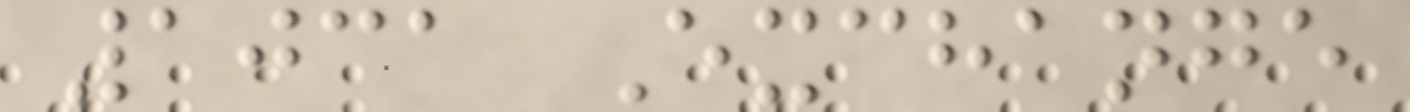1031 Exchange
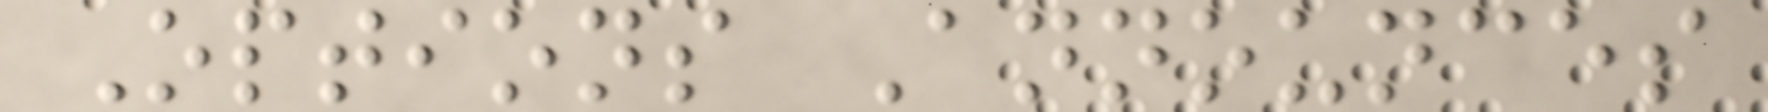Options Announces
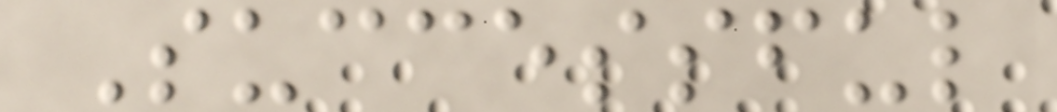Successful
